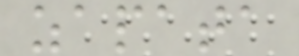zapata
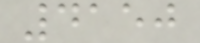4150
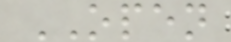OPEN
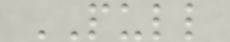PULL
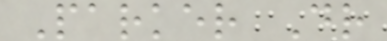Parker Dr
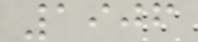1906
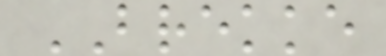BREKKE
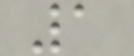1
